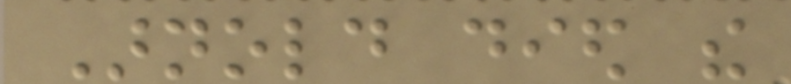Arnold died the
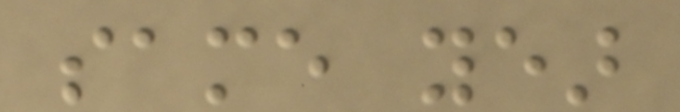same year
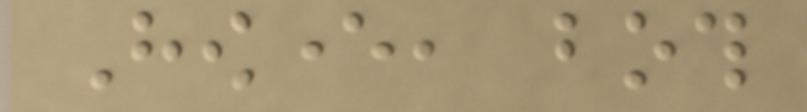However, both
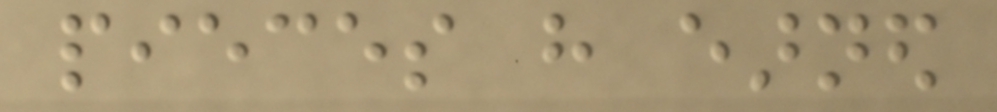pieces have earned
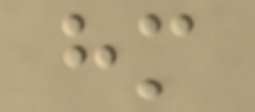him
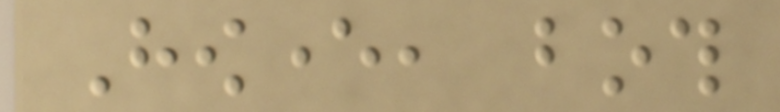However, both
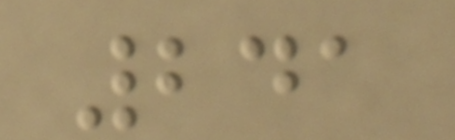241
